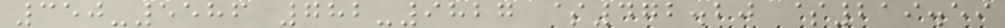350-5586 782-9827 $472.20 $219.59
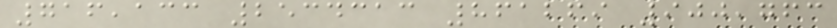716,133 2534313 861269 900,763
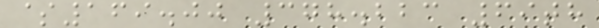$169.00 378.223 69th
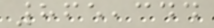865,344
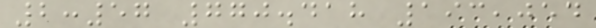2:57 770.418 193,054
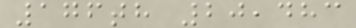176th 20,483
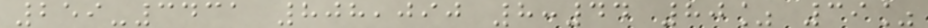259-3431 808,090 8:44 80% 39%
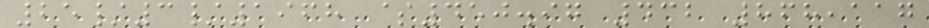25/3/1968 $450.97 432 868,117
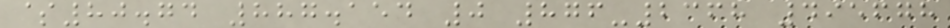$80.74 887.154 0 876-2368 495678
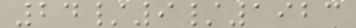24/9/1923
